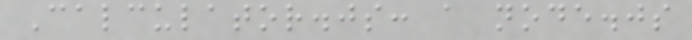Calculator.js: a node.js
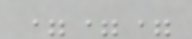===
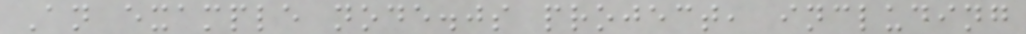An example node.js project, including
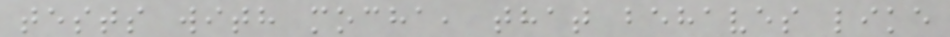tests with mocha, that behaves like
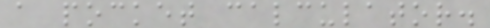a pocket calculator.
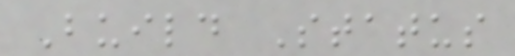Build Status
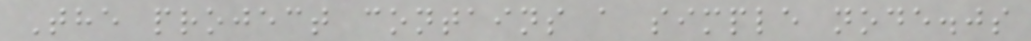The project contains a simple node.js
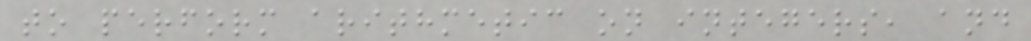to perform arithmetic on integers, and
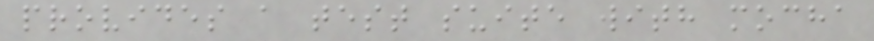provides a test suite with mocha
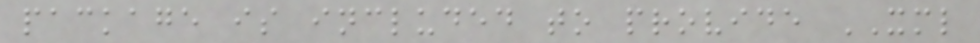package is included to provide XML
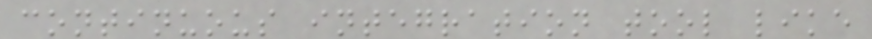continuous integration tool like
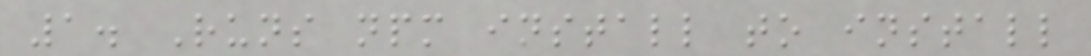1. Runs npm install to install
